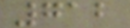712
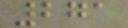271
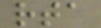rta
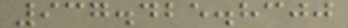937.425.8300
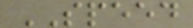SPEED
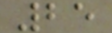25
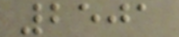2501
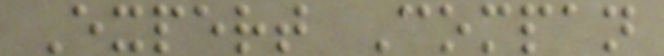Expert Compan
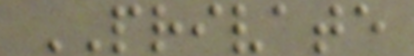PRIVATE
